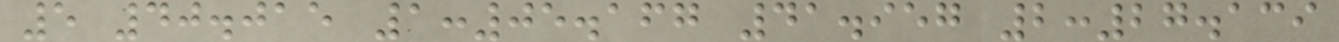5 40.015 1:05.167 41.957 2:27.139
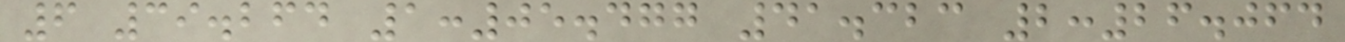6 39.264 1:05.477 41.323 2:26.064
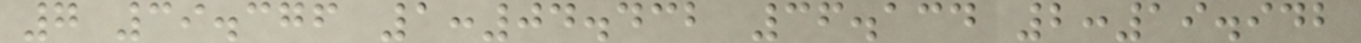7 39.376 1:04.432 36.134 2:19.942
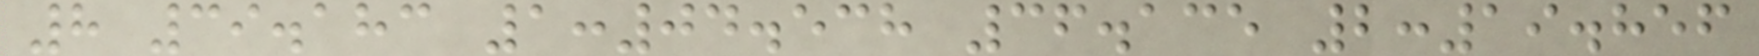8 39.183 1:04.538 36.135 2:19.856
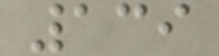139
